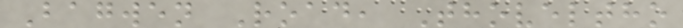Bagwen Road, Thoveltho
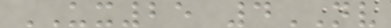UX25 4NV
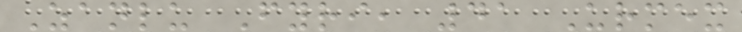Zanlu Fyri, 41 Urmex
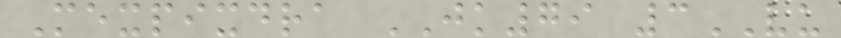Mexpixdra JK79 3VU
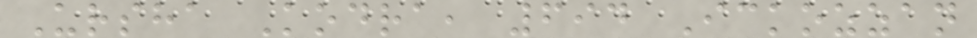Ursha Kodra, 694 Ickozzan
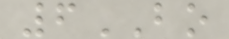6BO
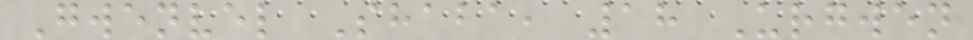Gwenvel Shaba, 18 Urgwen
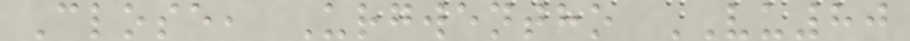Close, Urgwentho VU80
